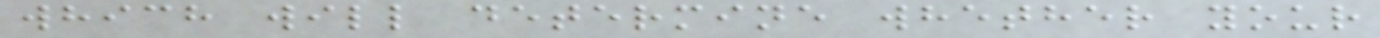which will determine whether your
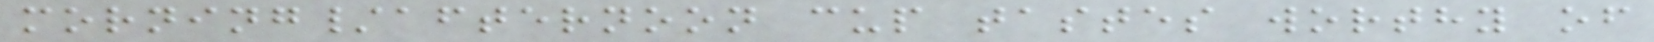morning/afternoon cup tastes worthy of
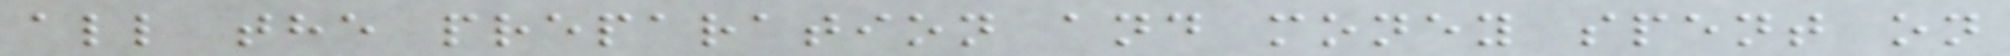all the preparation and money spent on
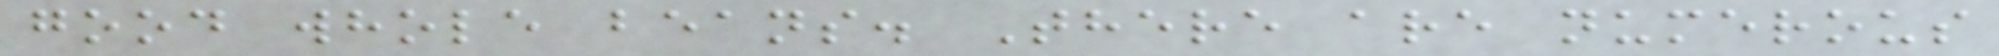good whole beans. There are numerous
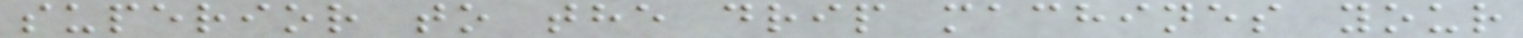superior to the drip machines your
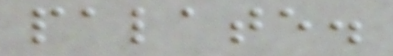palate.
